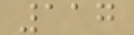117
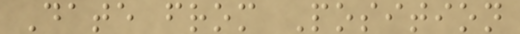Date from Position
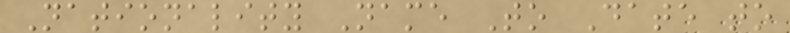Nationality Name To Date to
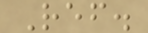Ref.
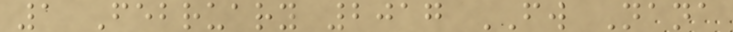1 February 2017 FW Nana
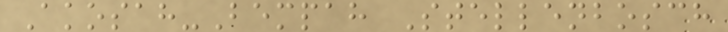Akosah-Bempah Stellenbosch
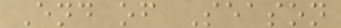End of Season
